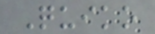Quiko
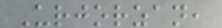Urjorzan,
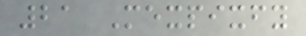21 Mexpixfy
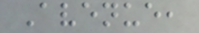Avenue,
